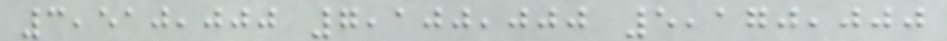3,510,000 7,100,000 5,170,000
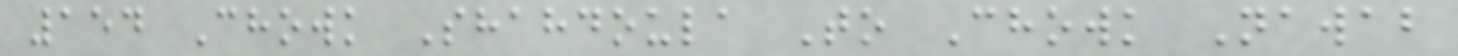154 Chowk Shahdoula To Chowk Nawab
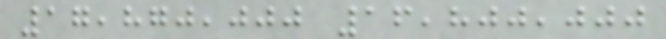17,870,000 16,800,000
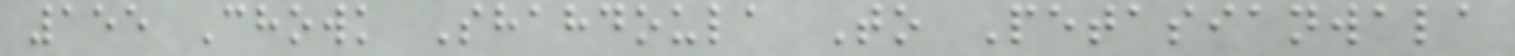155 Chowk Shahdoula To Petasianwala
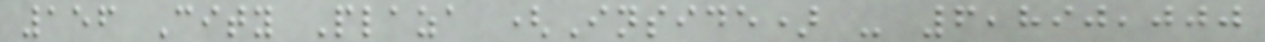156 City Plaza (Inside) - 6,890,000
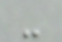-
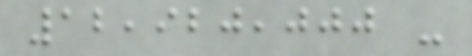12,920,000 -
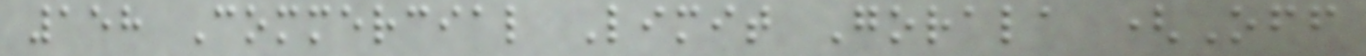158 Commercial Limit Gorala (Off
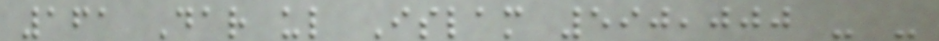161 Dar ul Islam 590,000 - -
